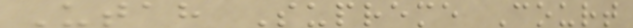Utah Supreme Court
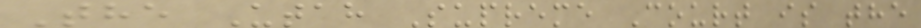The Utah Supreme Court is the
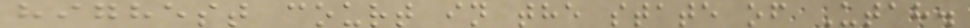highest court in the state of Utah.
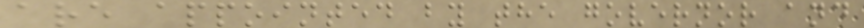are appointed by the governor and
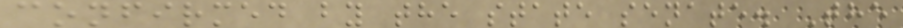confirmed by the state senate. The
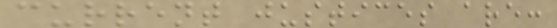current justices are:
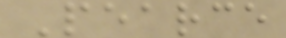Pearce
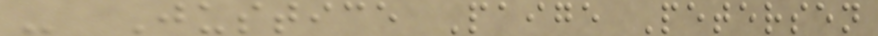- Justice Paige Petersen
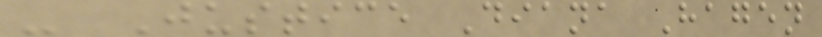- Justice Diana Hagen
